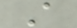A
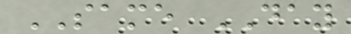SAME DAY
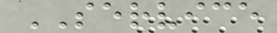SERVICE
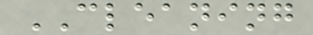CLEANING
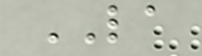LA
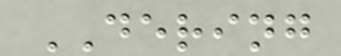DERING
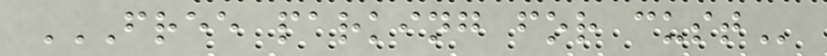FREE PARKING FOR CUST
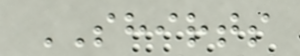SHIRTS
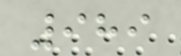989
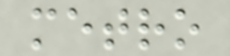metro
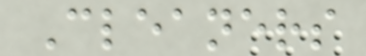Cleaners
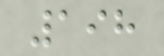198
